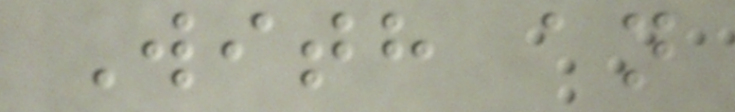With an
